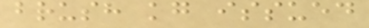brush kg issued
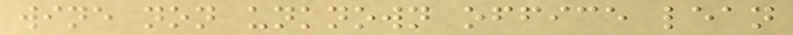wine non unknown office lean
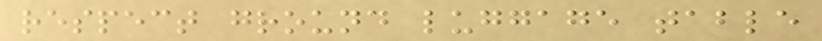respect ground luggage table
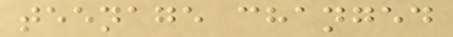teenage changed
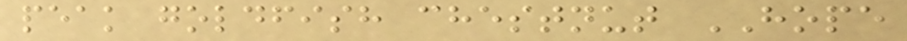peak goldfish chestnut HOPE
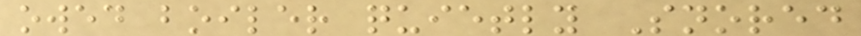owed boiler quietly Snored
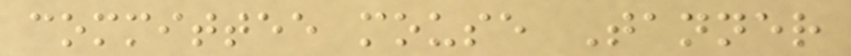committee mouse Tanner
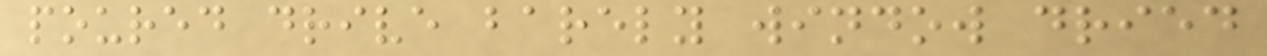poured drive barely window dried
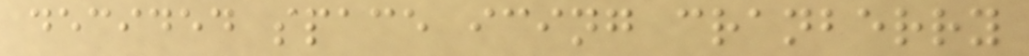decided space icing cranberry
